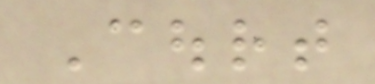Court
